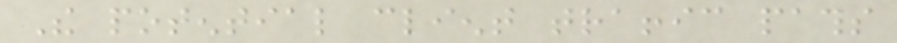The potential client traffic paths
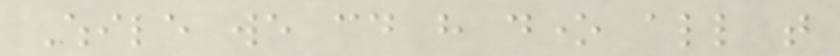While we could have done all that
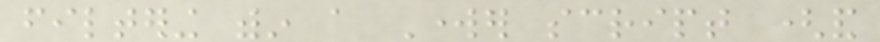filtering within a Worker script (and
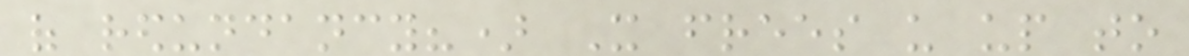of redundancy?) It frees us up to
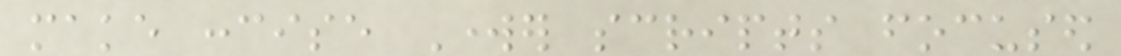make concise Worker scripts focused
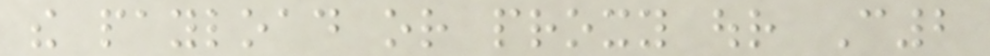the payload or proxy our C2
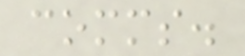comms.
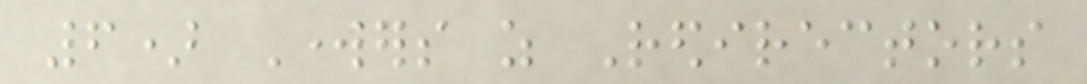6) Workers as Redirectors
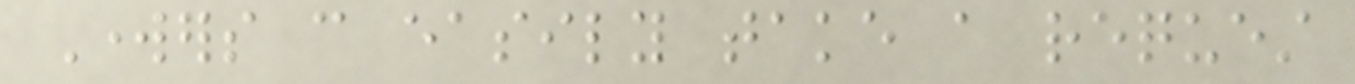Workers can easily take a request
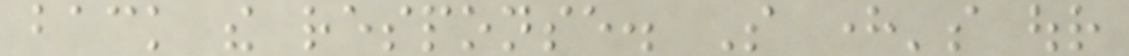back the response. So here's our
